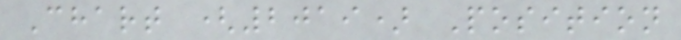Chart (2019) Position
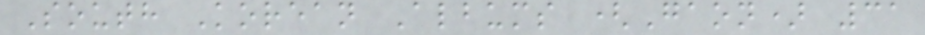South Korean Albums (Gaon) 31
